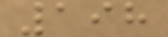198
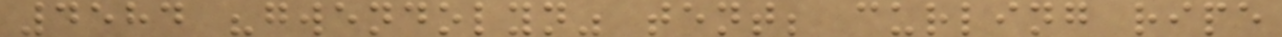4584 "gwendolyn" tent; curling ripe
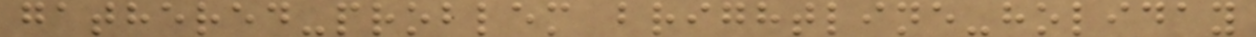gathered-problem brightline-holiday
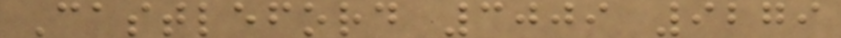Castleford 3009 9279
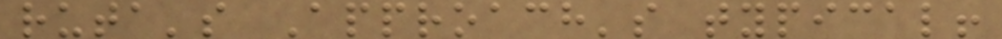ruta's Approach's typical!
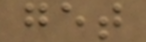get
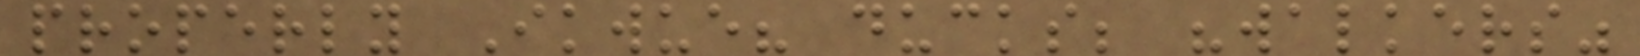properly Ikwue? ducks; "walkers"
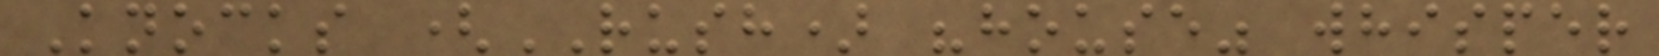Knocks (RUSH) "house" whisper
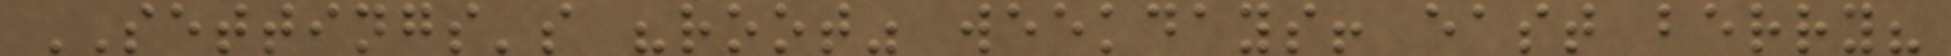SETTINGS's "root" weekdays! east berry?
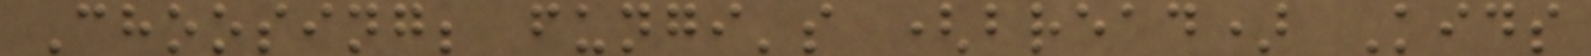Choosing; fungi's (bread) Kids
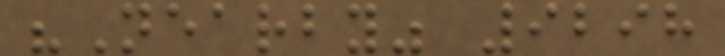"Nearby" 9298
